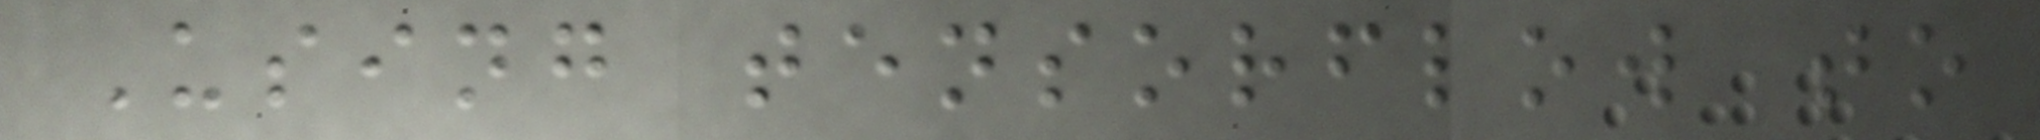Using tensorflow to
